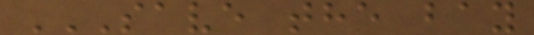SAVE THE BAY
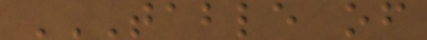TABLE OF
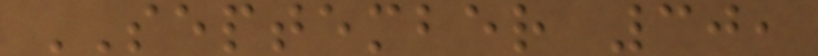SEPTEMBER 30,
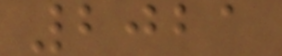2021
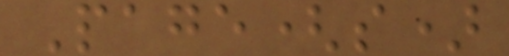Page(s)
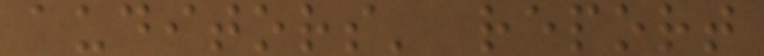auditors' report
